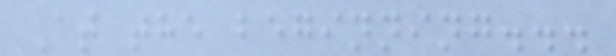At the beginning...
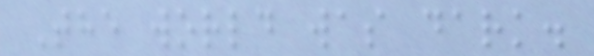The world was dark.
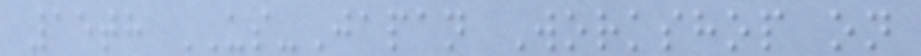15th US-Japan Workshop on
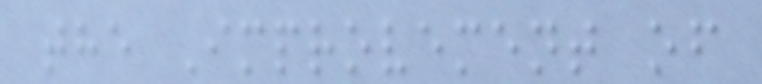the Improvement of
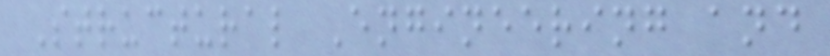Structural Engineering and
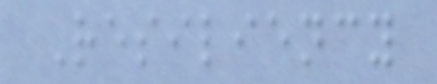Resiliency
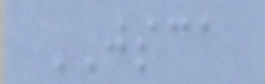JSCA
